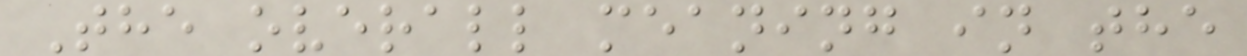The overall meaning in the
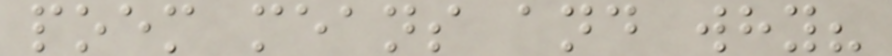poem means and why?
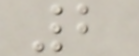2
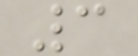3
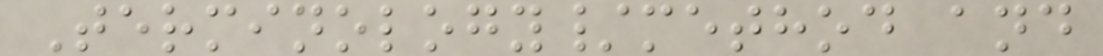Terminology/method and
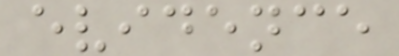evidence
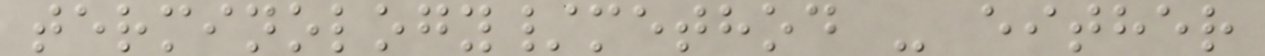terminology/method - either
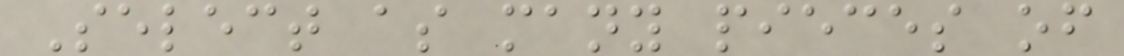Select as many pieces of
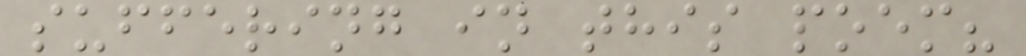suffering in this poem?
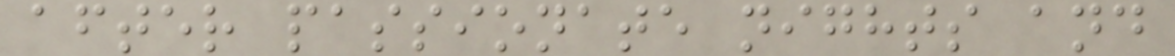after passionate nights and
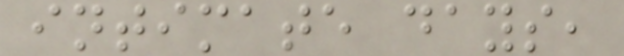intimate days,
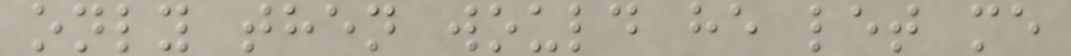only then would he let me
